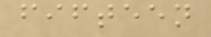fifteen
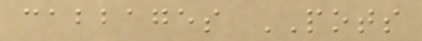cabbages POTS
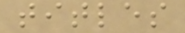titles
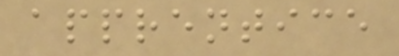apprentice
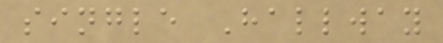single Hallway
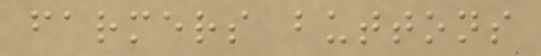farmers buttons
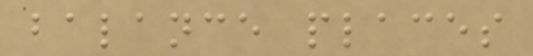balance places
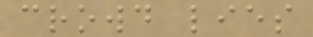crowd lies
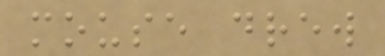mouse drew
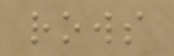rows
